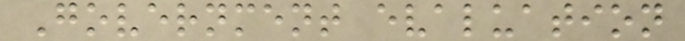Government evaluation
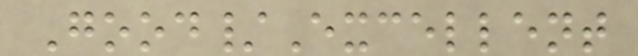Good/Excellent
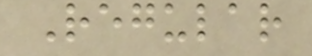Regular
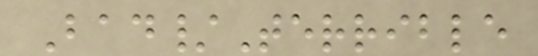Bad/Terrible
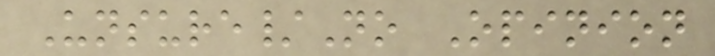Unsure/No Opinion
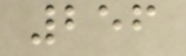256
